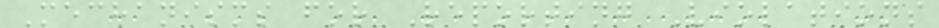Mechanisms for Reporting Violations
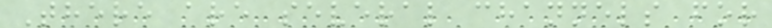There are several channels for
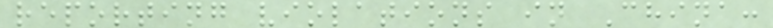reporting violations in China:
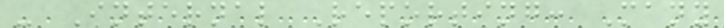- Internal Reporting: Many
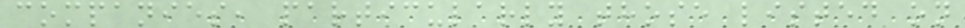companies, particularly those listed on
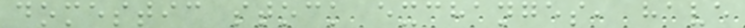domestic stock exchanges, have
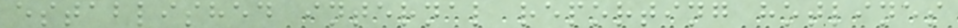established internal reporting hotlines
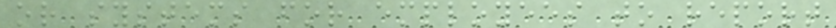or systems for employees to report
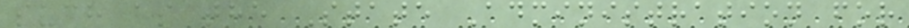such as the State Administration for
